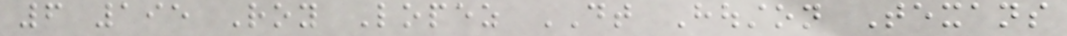6 195 Roy Lopez DT Houston Texans
